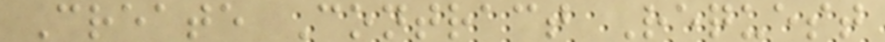Create Contract Request
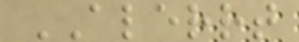ALERRT
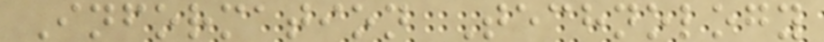Information Technology
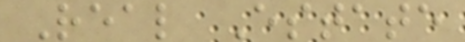Real Estate
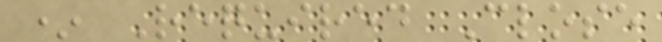* Required Close
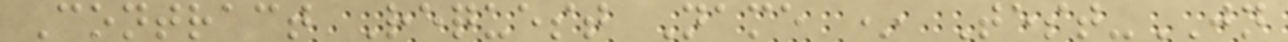Contract Request Name * Test-JN
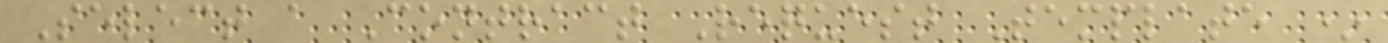Select a Contract Request Template *
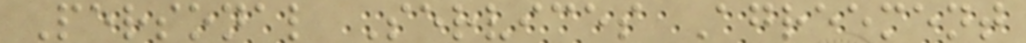Personal Services Agreement
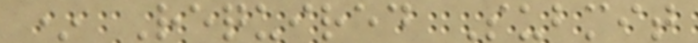* Required Submit
